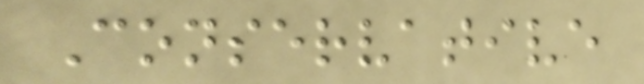Conservative
